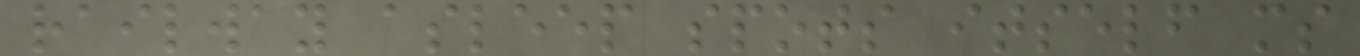railway asleep spots itself ms
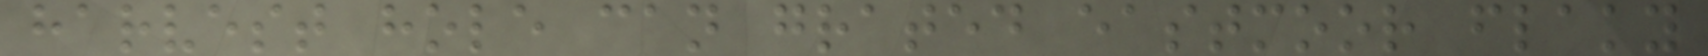harvest hole can grated eastmoor flaky
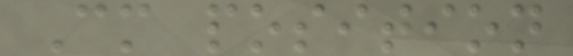Cm position
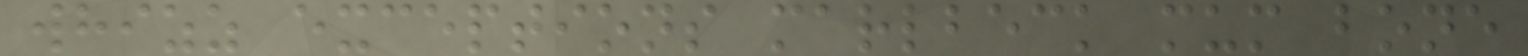whizz exceptions marlbeck mum bone
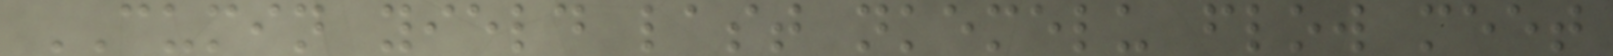CUMIN yield last nkemelu flow meet
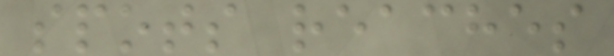spots reaches
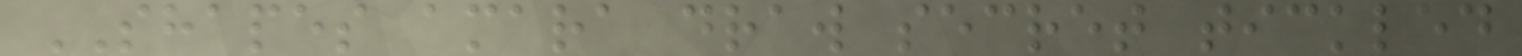SHAPES amara draw secret tickled
